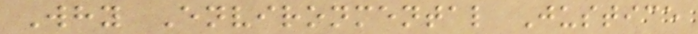Why Environmental Justice
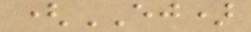(EJ)
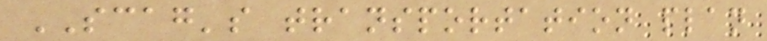SCAG's transportation plan
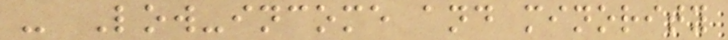- Low-income and minority
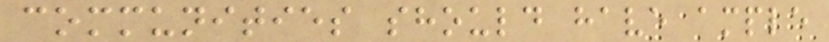communities should have ample
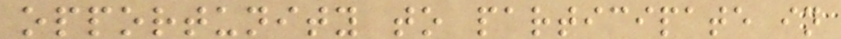opportunity to participate in
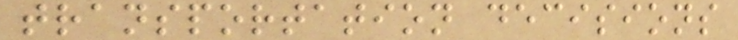transportation decisions
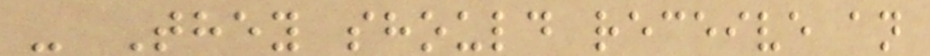- They should receive an
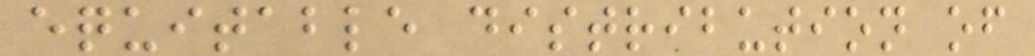equitable distribution of
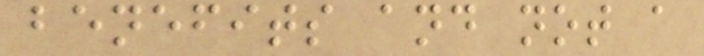benefits and not a
